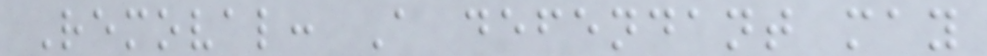Removal: A defendant may
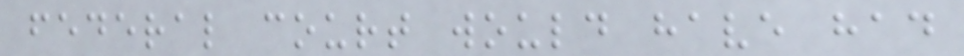federal court would have had
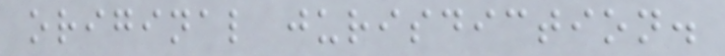original jurisdiction.
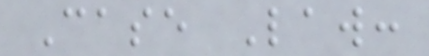Case Law:
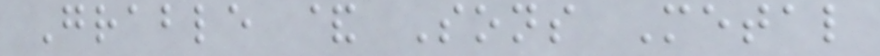Grable & Sons Metal
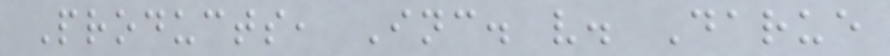Products, Inc. v. Darue
